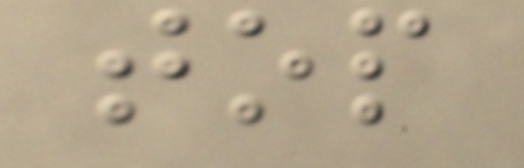top
